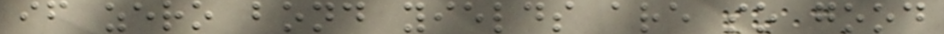if zero bond yields are so good
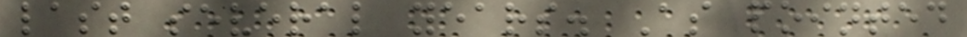last several years. As pointed
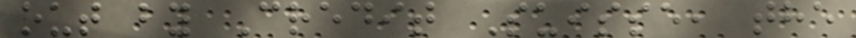out by Credit Suisse, the
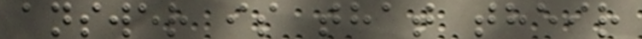answer is that their
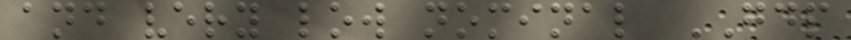and very low nominal GDP
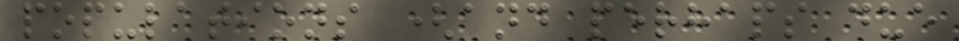populations (and perhaps due
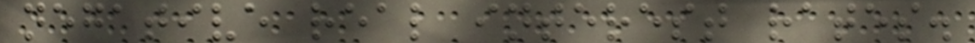negative real interest rates.
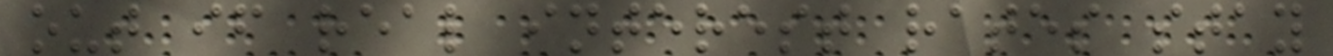out if real interest rates stay
